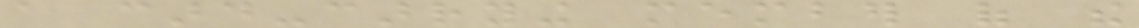a card-carrying member of the
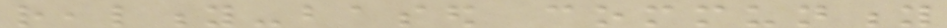reality-based community
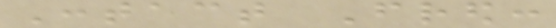Contact Fred:
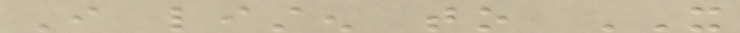I listen to IT
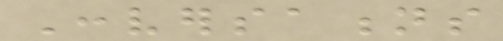Conversations
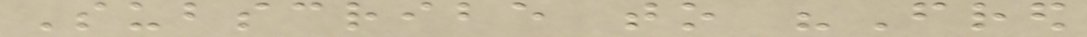Subscribe to "Fred
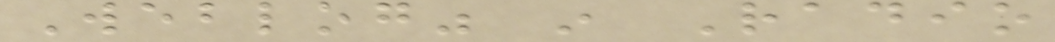Weblog" in Radio
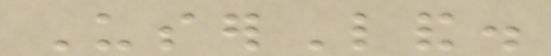UserLand.
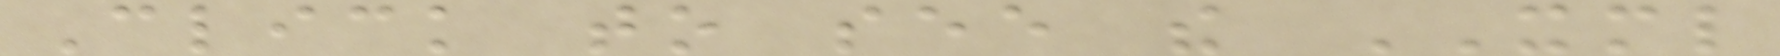Click to see the XML
